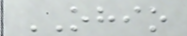OHIO
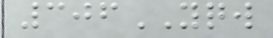306YQW
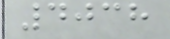4038
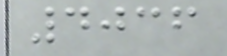4036
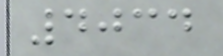4034
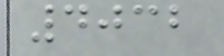4032
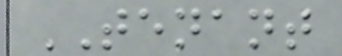TENANT
